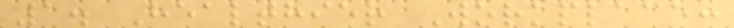1. Healthier Workplace:
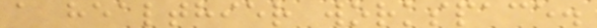a healthier workspace.
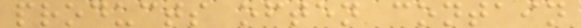products often contain
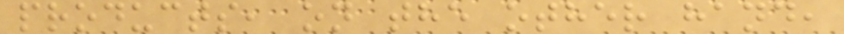products, on the other hand,
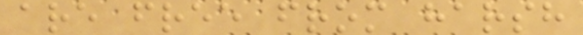are free from harsh
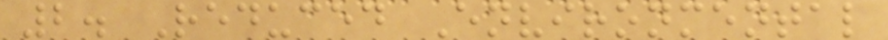2. Reduced Environmental
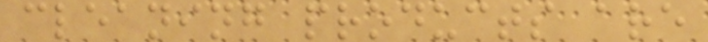cleaning products are
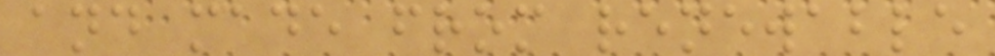and made from renewable
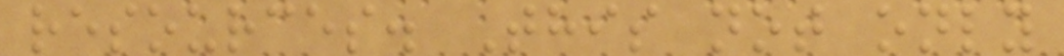resources. This not only
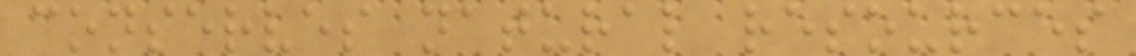conserves natural resources
